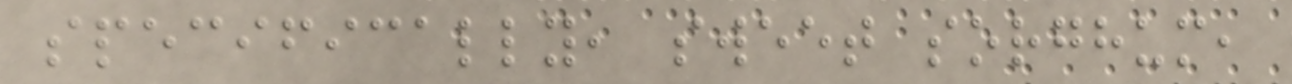specifically, sweet sorghum,
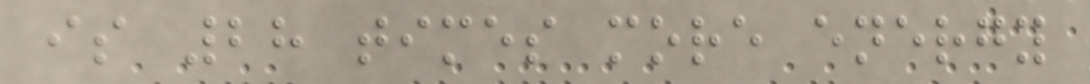is 28 times more energy
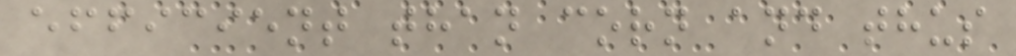efficient than corn and thus
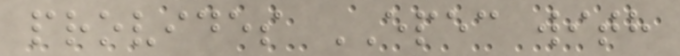provides EPEC with
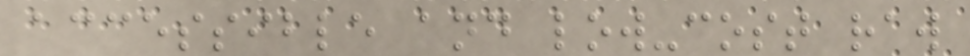accessible and low-cost raw
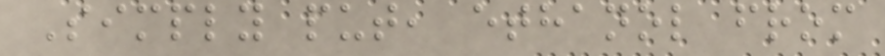Simply put, ethanol from
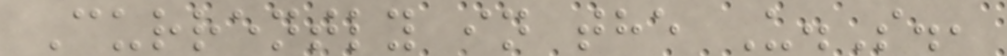Currently in the U.S.,
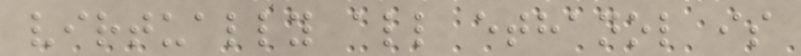virtually all ethanol is
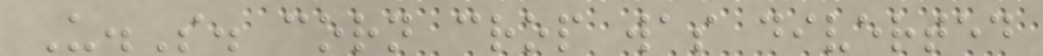U.S. corn crop was diverted
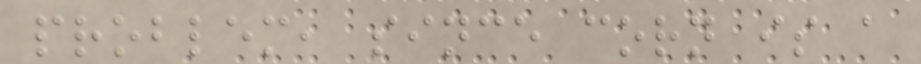problem, since corn is a
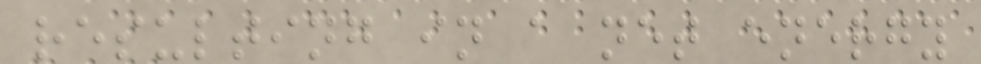resulting in a net energy
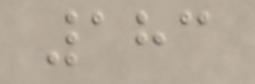183
